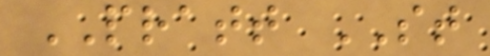PRATT ST
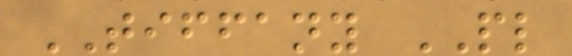TIFFANY PL
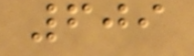609
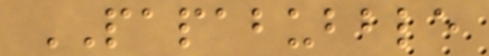PAPABUBBLE
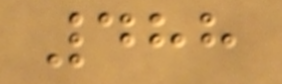488
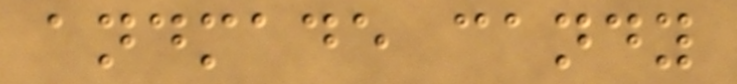andmade candy
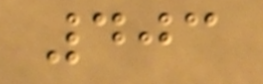403
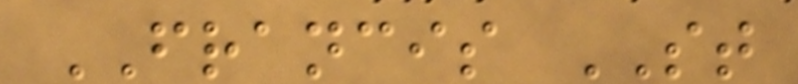FRANCIS ST
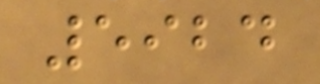5924
